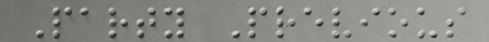Party Previous
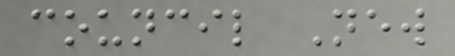council New
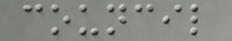council
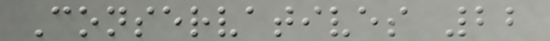Conservatives 22
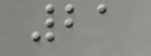21
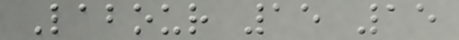Labour 15 15
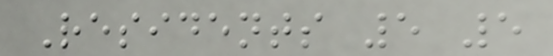Residents 5 5
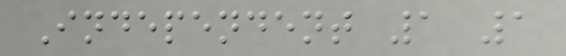Independent 1 1
